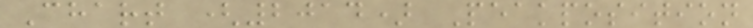Chart (2014) Peakposition
